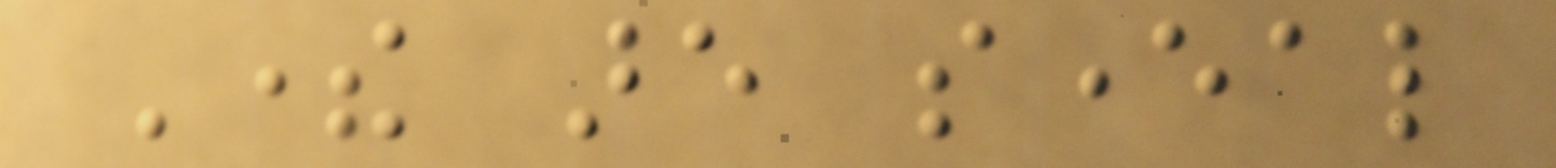There are several
